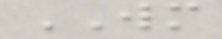WM
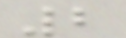2
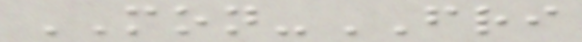MON-FRI
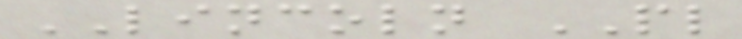LINCOLN PL
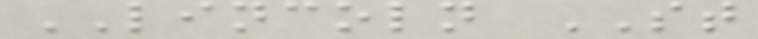LINCOLN ST
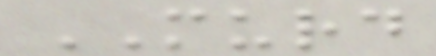MURD
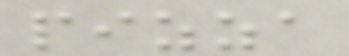pizza
